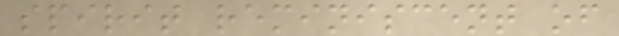spirit reminiscent of
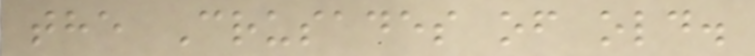the Crusades of old.
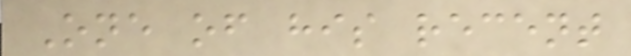One of his recent
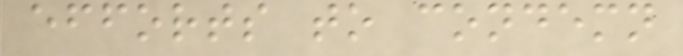efforts to condemn
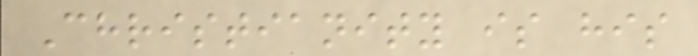Christianity is his
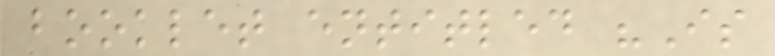booklet entitled "Is
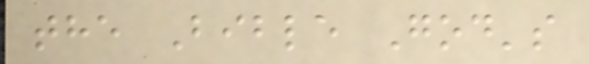the Bible God's
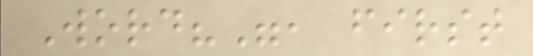Word?", first
